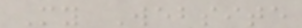My Website
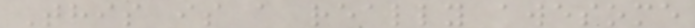This is a really awesome
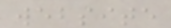website
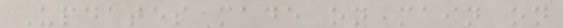Updates made on main on
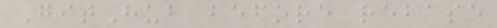GitHub before rebase
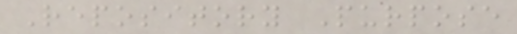Repository Purpose
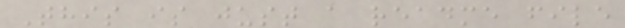This is just a readme file
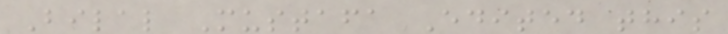Bilal Mustafa Edited this
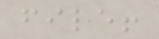file!
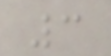3
